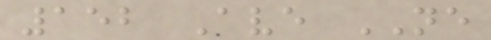152 Ave NE
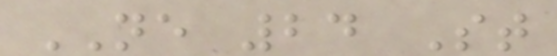NE 24 St
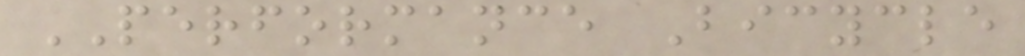PERFORMANCE Bicycle
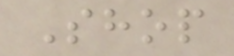Shop
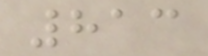813
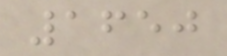1650
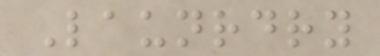Launrdry
